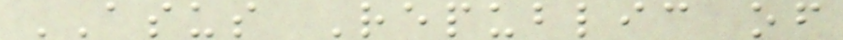ASUS Republic of
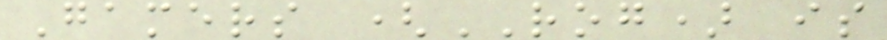Gamers (ROG) is
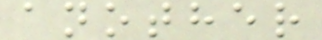another
